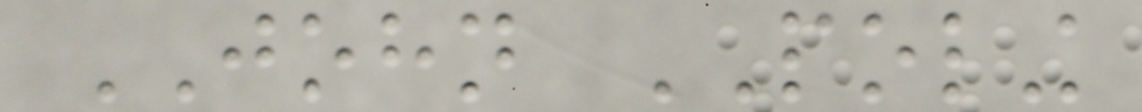JOHN POLING
